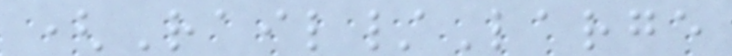(Rail/Large
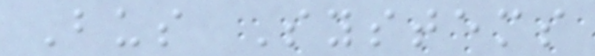Bus Systems
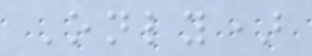Only)
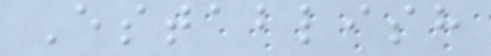Establish
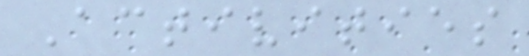Activities
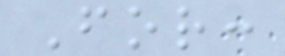For:
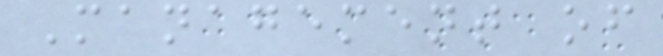Management of
